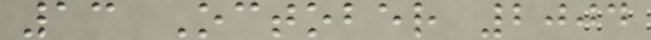13 October 2004
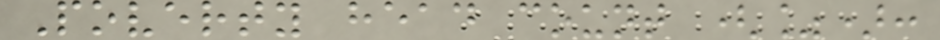Poverty head count (%):
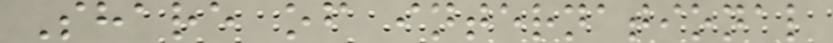Share of international
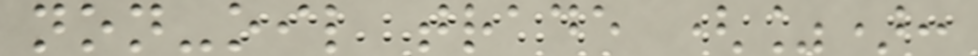non-oil trade (%):
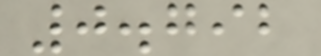0.792
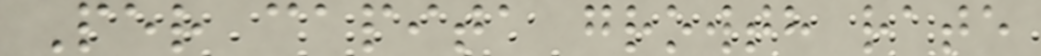Per capita growth rate
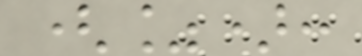(%):
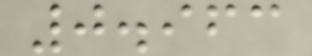0.963
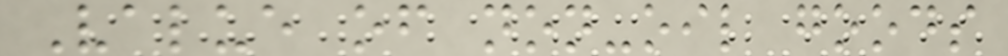Value of non-oil goods
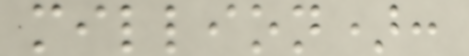million):
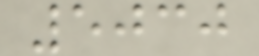5030
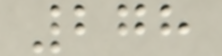278
